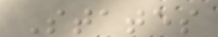States
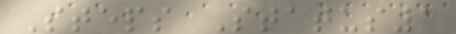Steps Status1
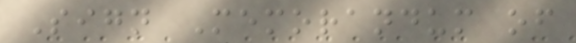Sign Memorandum of
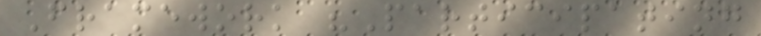Framework "Participating
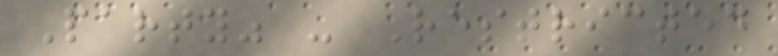Party" - Restricted
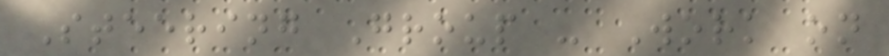Steering Group - Work on
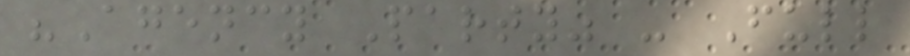"Agency Party" - Full
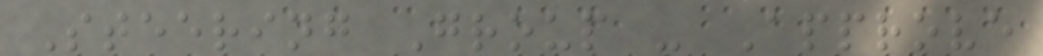Steering Group - Approve
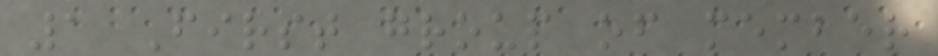1 First group of member
